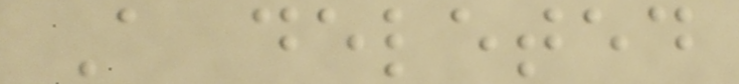A deleted
